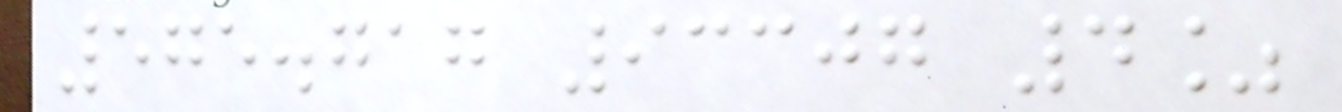575.717 93307 4%
